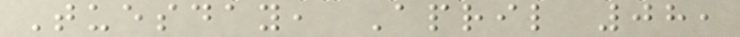Tuesday, April 08,
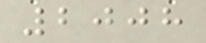2008
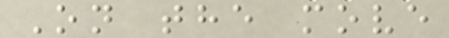On the move
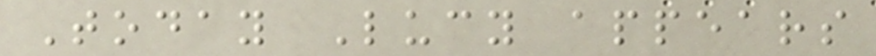Today Lucy appears
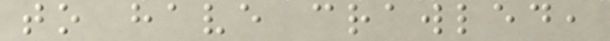to have crawled,
